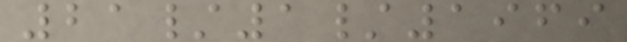21/1/1969
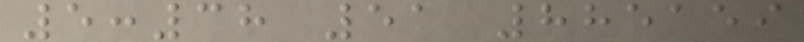5:38 51 885159
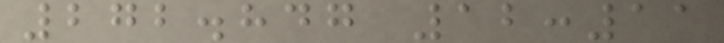272.847 12:11
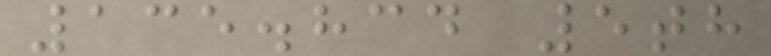135.834 5th
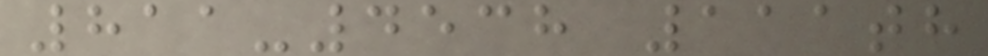811-4538 111th
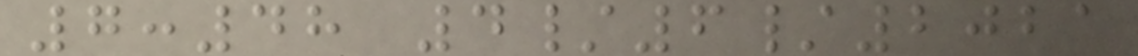7:48 4/6/2021
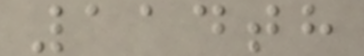114th
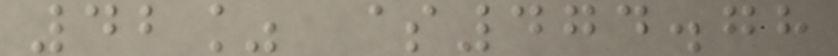42% $474.78
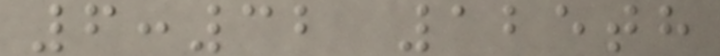6:32 125th
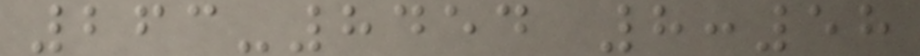263-8454 8:58
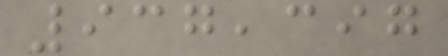937,397
